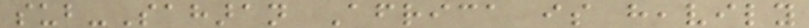sub-Saharan Africa is heavily
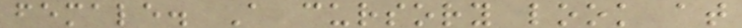female. A cursory look at
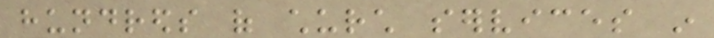hundreds of church services in
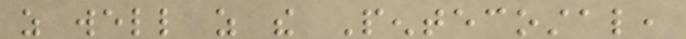as well as the Pentecostal,
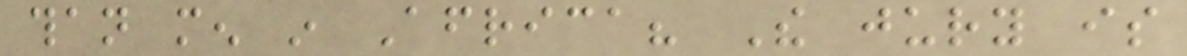than men in Africa? The jury is
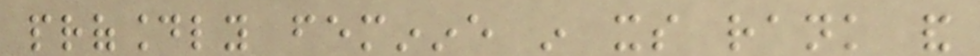profoundly feminine in its rank and
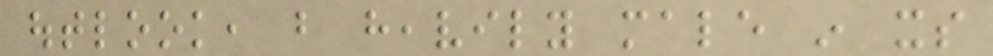outlook, but heavily male in its
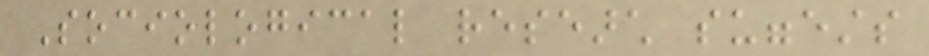Sociological research suggests
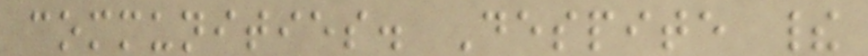communities. Despite their
